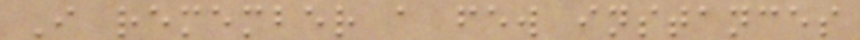I remember a few instances
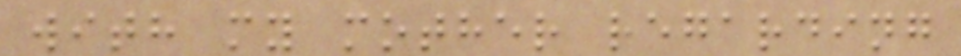with my mother regarding
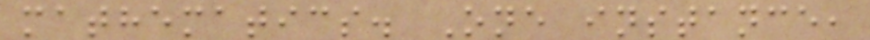mathematics. One instance,
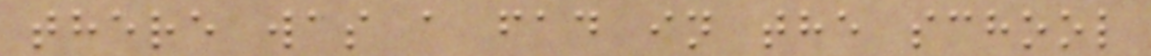there was a fad in the school
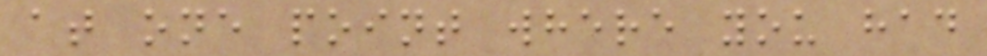at one point where you had
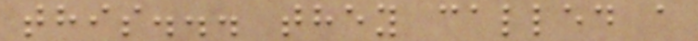this... they called a
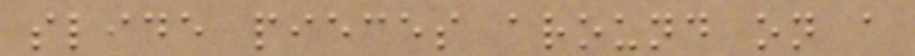slide pieces around on a
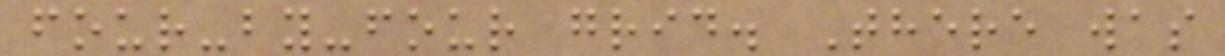four-by-four grid. There was
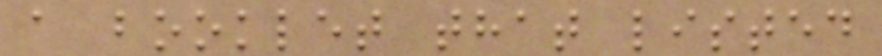a booklet that listed
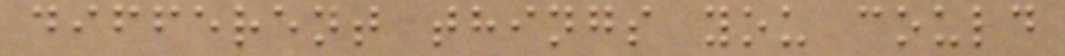different things you could
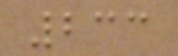233
